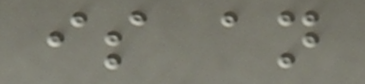is an
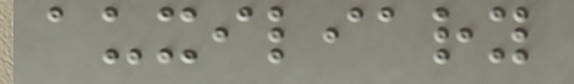auxiliary
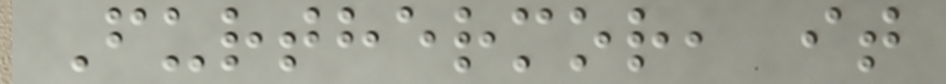Furthermor, it
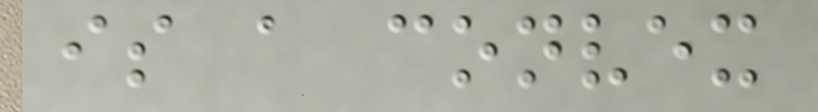is a convex
